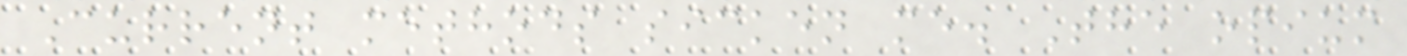Current methods sicken me. The opium
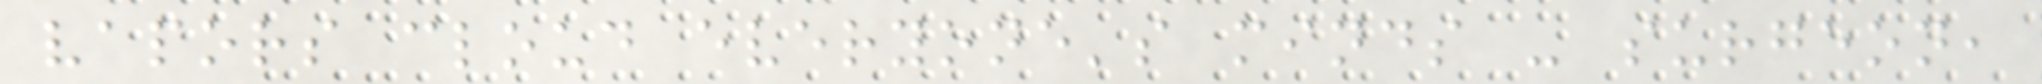vapors cloud everyone's minds - surgeon,
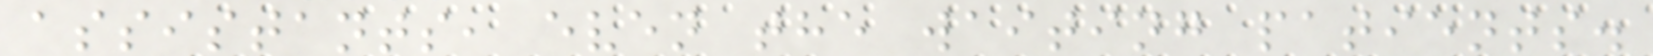assistants, even the waiting patients.
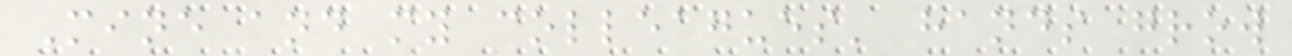Mine and my colleagues' hands grow
